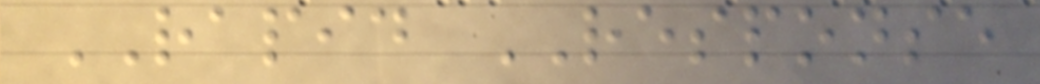RAPID RESPONSE
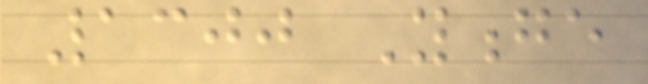1300 Yonge
